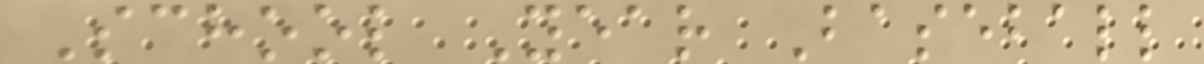School Year Baseball
